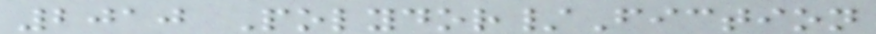2010 Polydor/Fiction
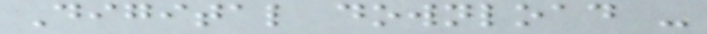Digital download -
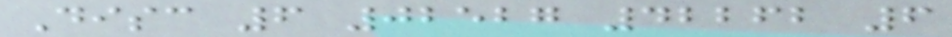Disc 6 02527 42262 6
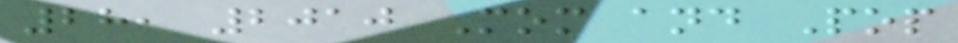28, 2010 Mom and Pop
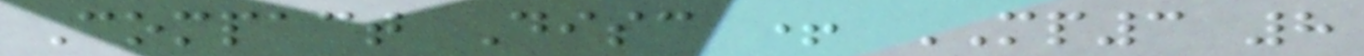Compact Disc + MP3 8
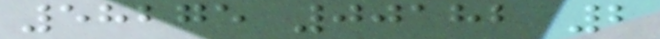58275 00182 2
